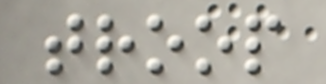troop
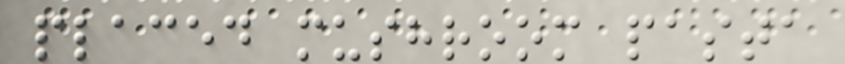placed mushroom pasta
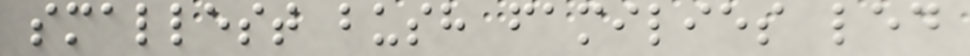smallest bush families led
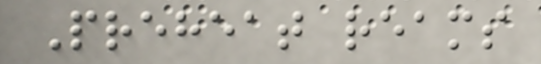Preheat reams
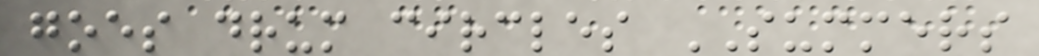goes drum circles SUMMERS
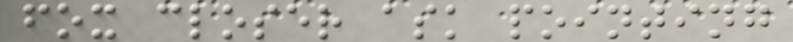fox closer ask pointing
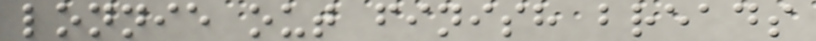lonnie out finish breads
